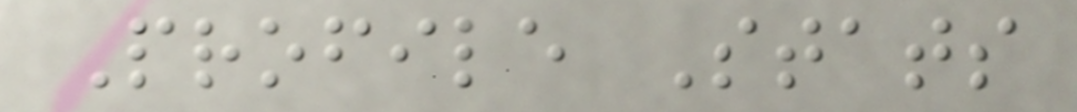Profile Stats
